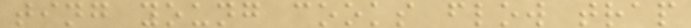ting young cooks flow trap
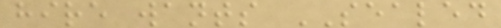hire wants SEALED
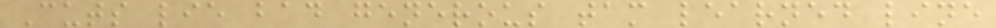Cuts lie bad generous tam learned line
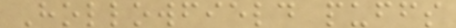Hollowfield puffs
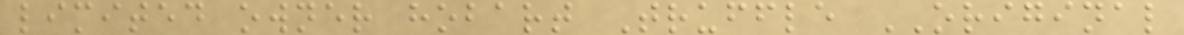limited owner hobart Truffle ORIGINAL
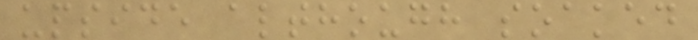upside although soaked
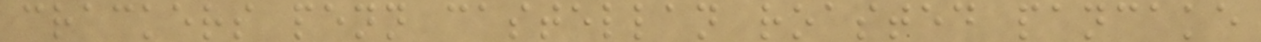crackers penn castellan roasted pancake
